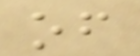of
